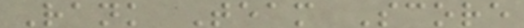Rank Team Score
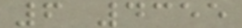6 4355
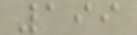199
